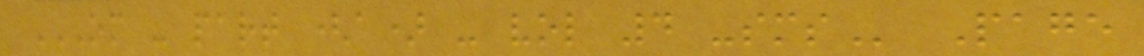OM - PART (A) - VOL 4 -SMS Page
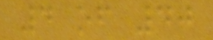4 of 40
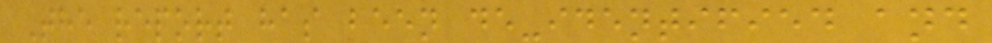The report has been de-identified and
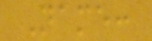Name:
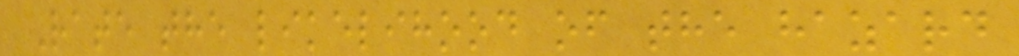Rate the likelihood of the hazard
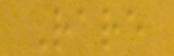Rare
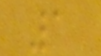1
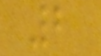2
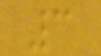3
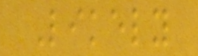Likely
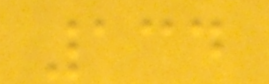134
